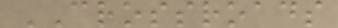CROSSROADS
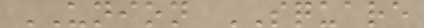UNION SQUARE
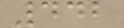442
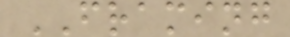FRAMING
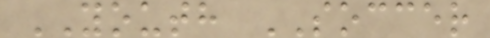YOUTH SOCCER
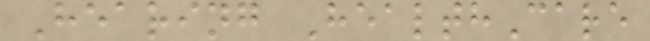Hearing HealthCare
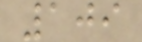109
